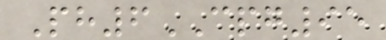Ph6CPG95
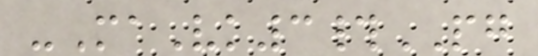-MaVk3#PG
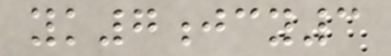yk7jcy3
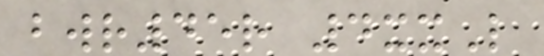bwr45r 4xxL
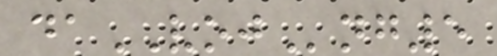daVOJng5
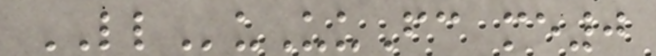LLuUuFc me0
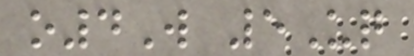o4W 5Uq
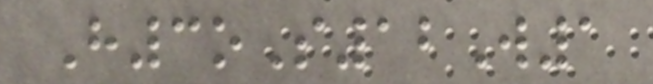H3oS12W1
